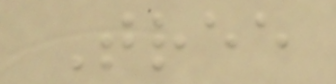Tree
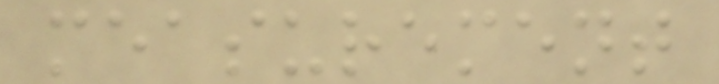measurement
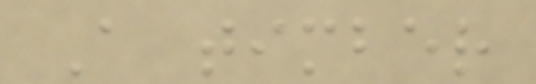A timber
